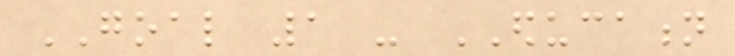GOAL 1 - EDUCATION
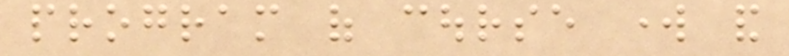program of course work and
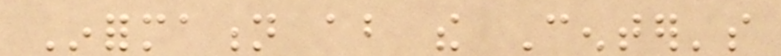Information about the Center's
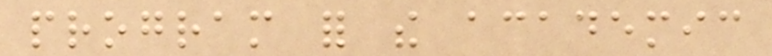program for the academic
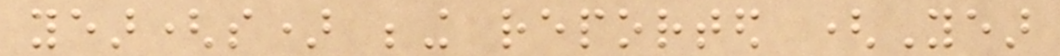year(s) being reported (Year
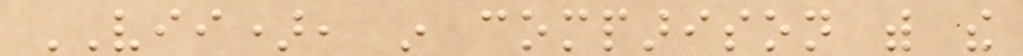VII), in comparison with the
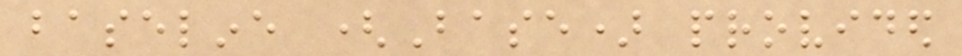baseline (Base) provided
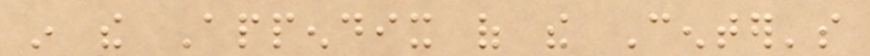in the Appendix of the Center's
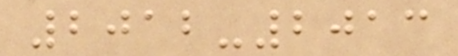2012-2013
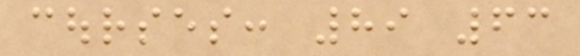courses: 89 63
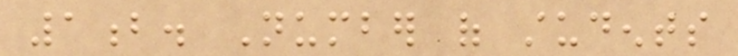1b. Number of students
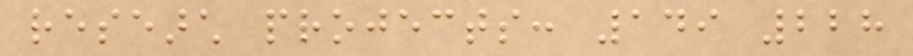research projects: 149 228
